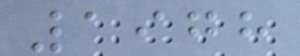1978
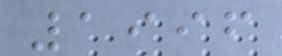1996
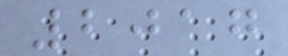2017
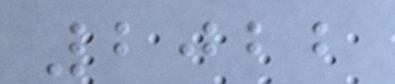2022
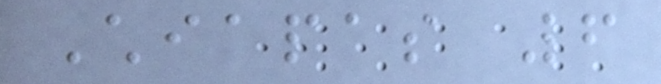Chiapas 6
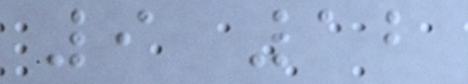9 12
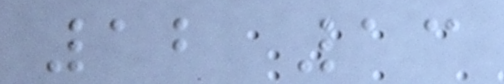12 13
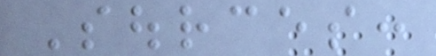Sources:
